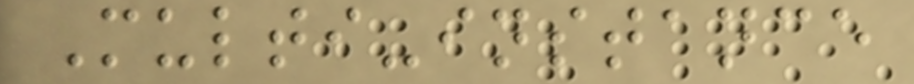Multi-instance
